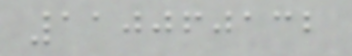110060132
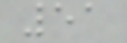51
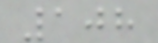108
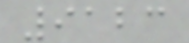9123
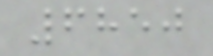6850
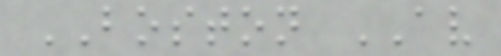BOSTON AV
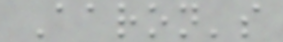Aaron's
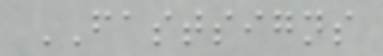FASTSIGNS
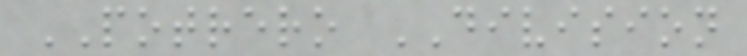POTRERO DIVISION
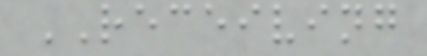RECEIVING
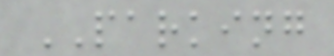PARKING
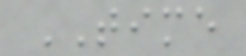TIME
